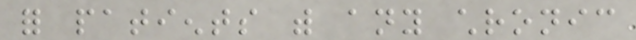for patients with any chronic
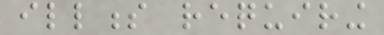illness requiring
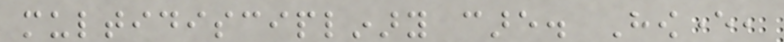multidisciplinary care. However,
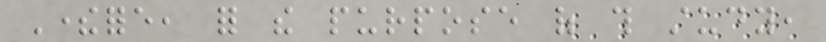Therefore, for the purpose of this study,
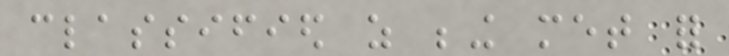classified as being met for
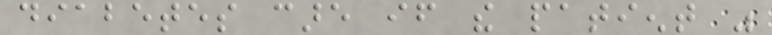diabetes care if the patient was
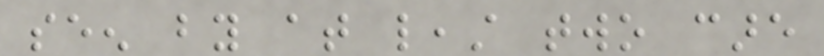seen by at least two care
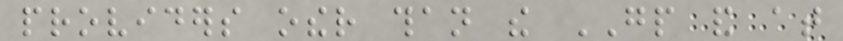providers other than the GP and at
